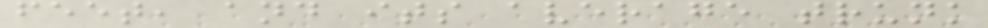feet, and its average trunk
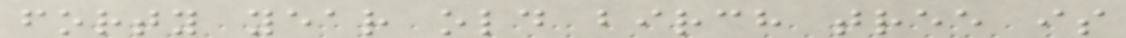forty year old birch tree is
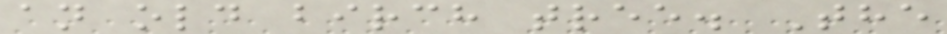an old birch tree. The
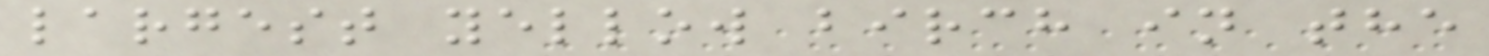largest yellow birch in the
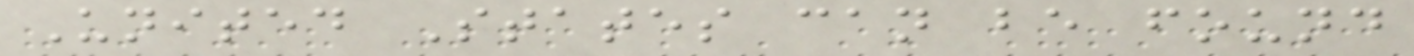United States can be found
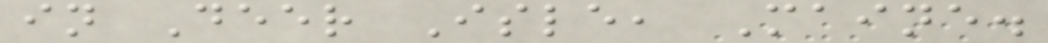in Deer Isle, Maine.
